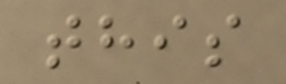this
